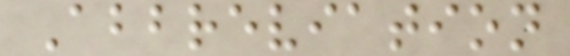Abbreviation
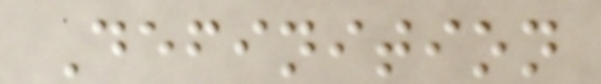Definition
